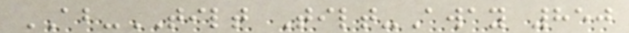AB-TILT Tilt-Away 850
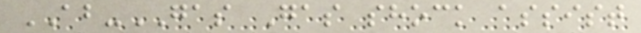AB-GAS Gas shock assist
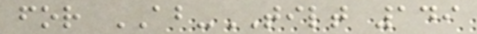for AB-TILT 149
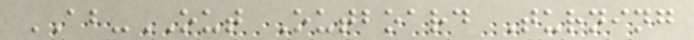AB-OUT Outboard Turning
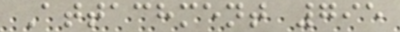Attachment 795
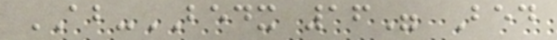AB-BEDX 16" Bed
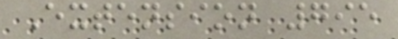Extension 795
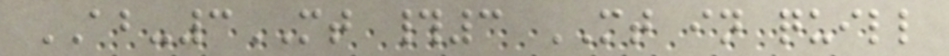AB-3MT #3 MT in quill
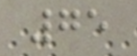75
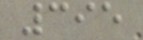395
